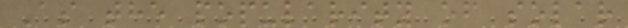As the popularity of solar
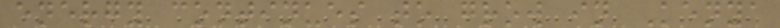energy continues to grow in Kenya
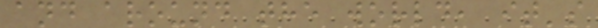and around the world, it's
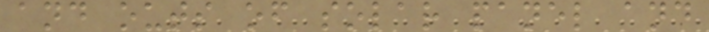and outs of solar panel and
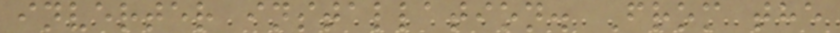inverter installation. From the
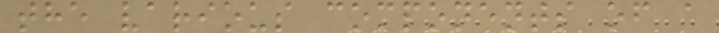the various components of a
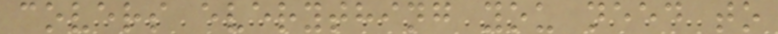covers everything you need to
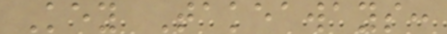Key Takeaways:
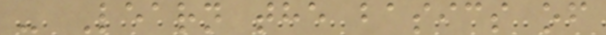- Learn the basics of
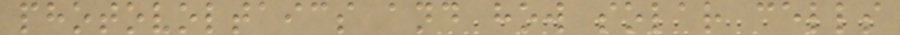photovoltaics and how solar cells
